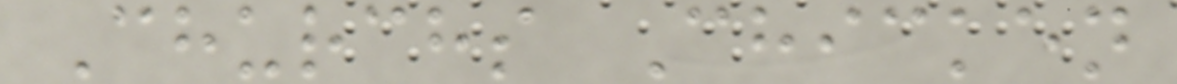Churchs Chicken
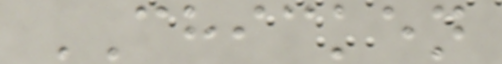CHICKEN
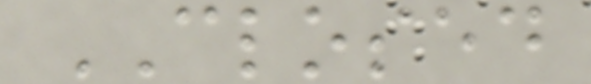CLOSED
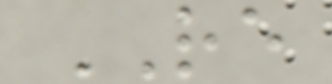RE
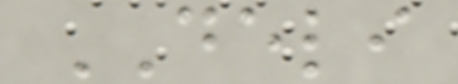DELI
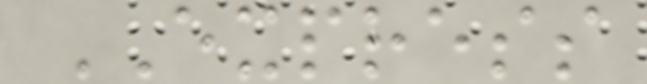EXPRESS
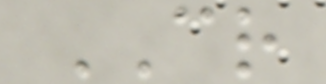CR
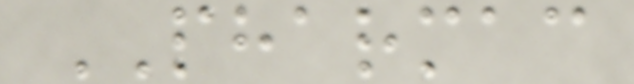PHARMAC
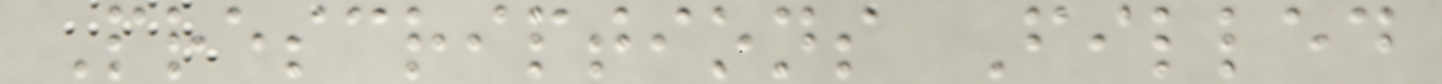Prescriptions Filled
